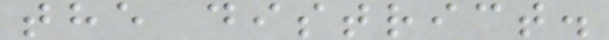the district.
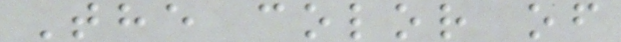The color of
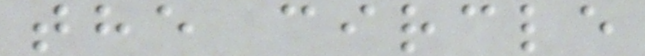the circle
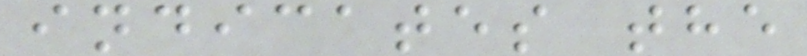indicates the
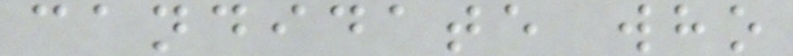candidate who
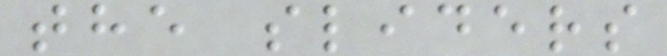the sliders
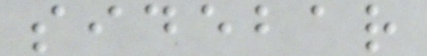sidebar
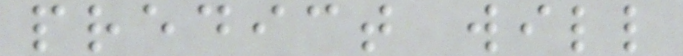predict will
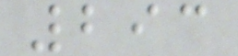293
